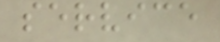service
